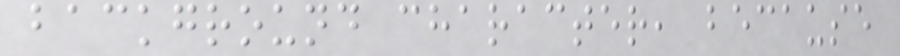background character, because
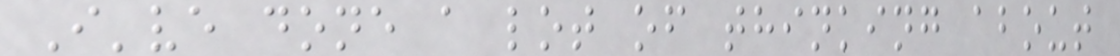I've done a lot of thinking about
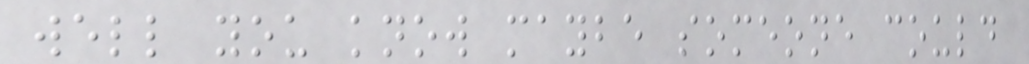well you know maybe someone could
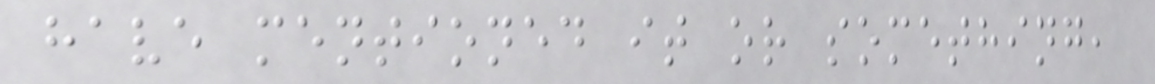have mentioned it or something,
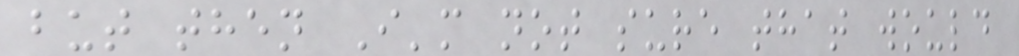but then I'm not sure that would
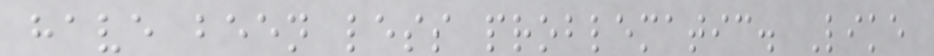have been less problematic. Like
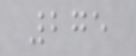275
